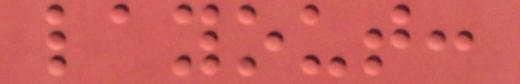layout:
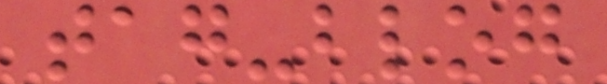tag-blog
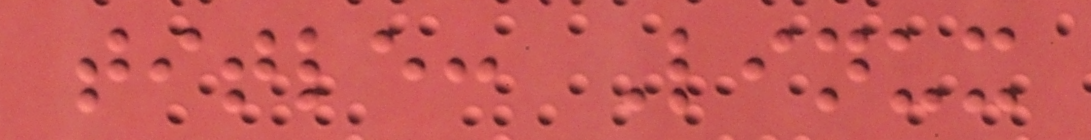title: Linux
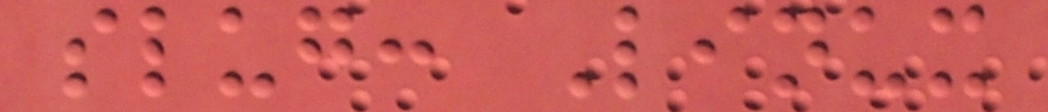slug: Linux
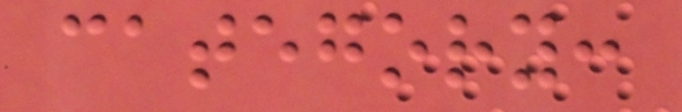category:
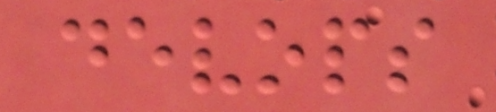devops
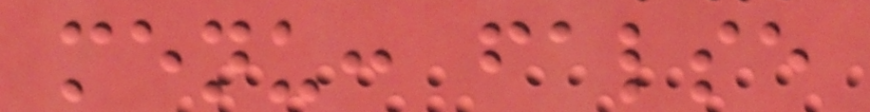menu: false
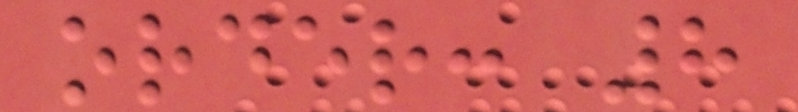order: 8
